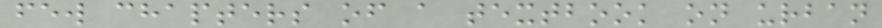few chapters of a textbook on urban
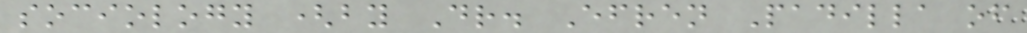sociology (by Dr. Efren Padilla of
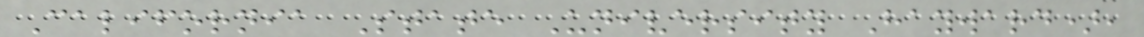California State University Hayward),
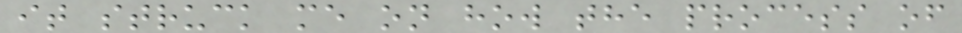it struck me on how the process of
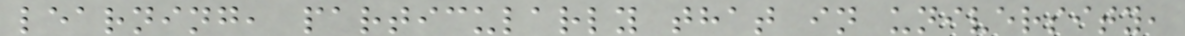learning, particularly that in university,
